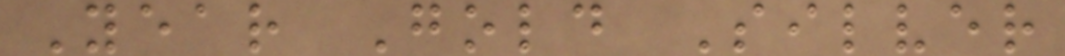Year Gold Silver
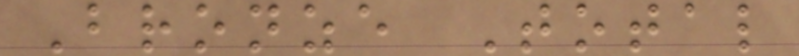Bronze Total
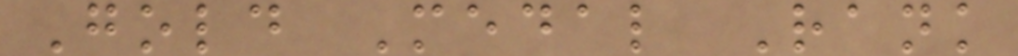Gold Medal Rank
